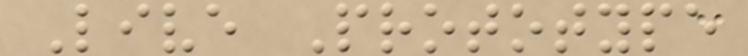Live Prototype
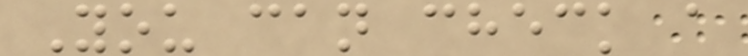You can check a
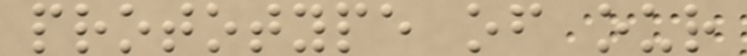prototype of our
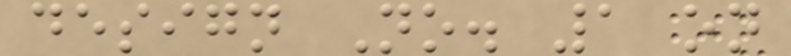design No. 1 on
